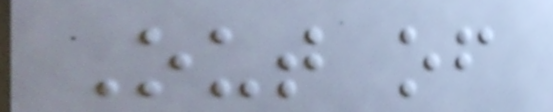Out of
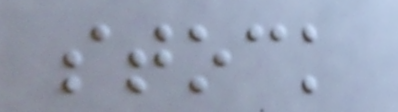stock
